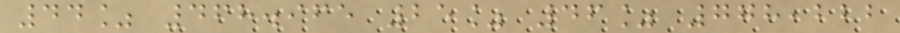44% 468.965 25% 46% 778,222
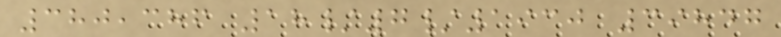380,386 18/7/1930 39847
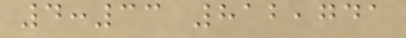4:33 812,741
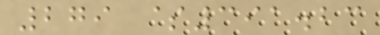279 $391.23
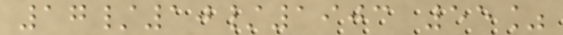17/10/1903 55%
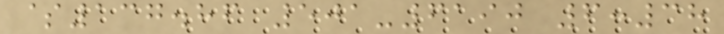$137.86 501-6190 6:38
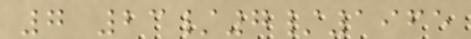7 23/7/1965
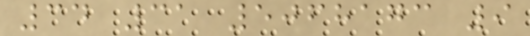34 31 5068173 9
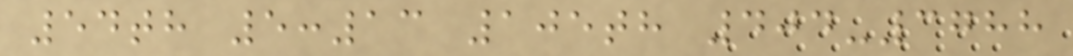54th 5:13 105th 404-3788
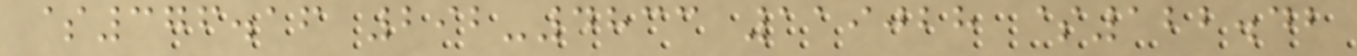$376.16 292-4833 119028 $122.42
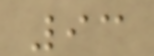93
